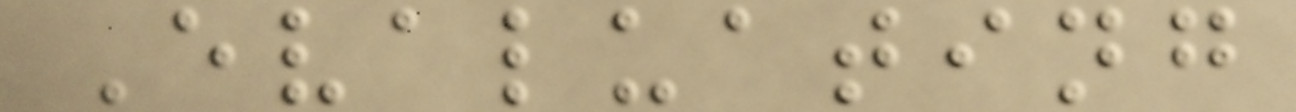Evaluating
